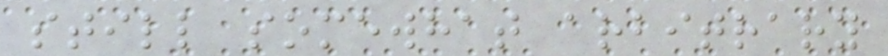still somewhat arbitrary
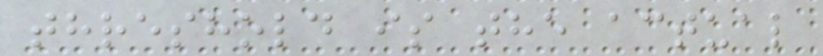threshold is the actual
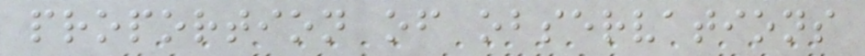proportion of observations
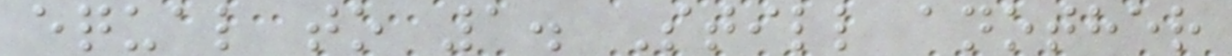equal to 1. Still another
